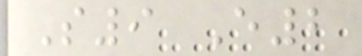S9 E2
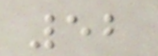52
